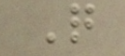Q
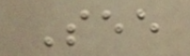See
